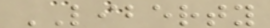LIBERTY
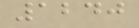1240
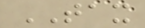TAX
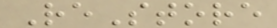ReStore
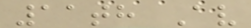11th Av
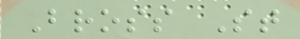Bross St
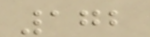172
